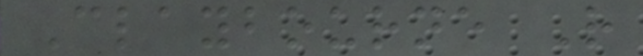Claybourne R
